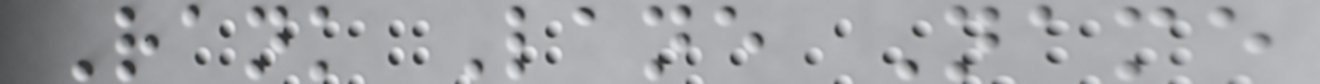Rank Lane Name
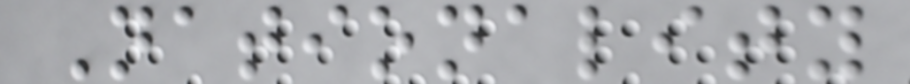Nationality
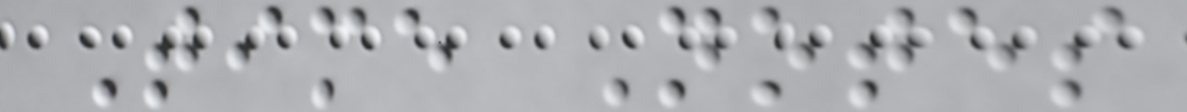Time Notes
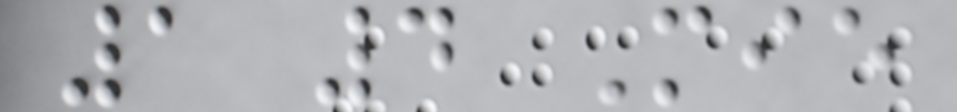1 4 Mie
